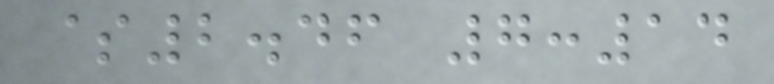$2.46 7:14
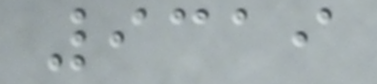9319
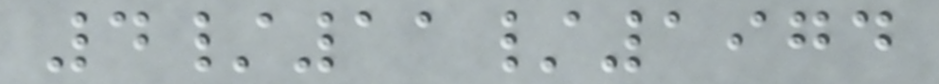4/11/1974
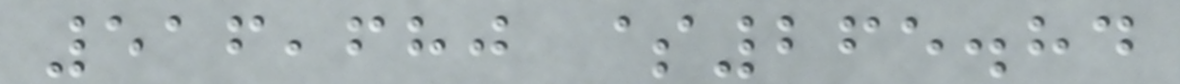516,680 $265.84
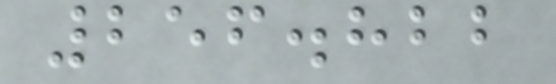256.822
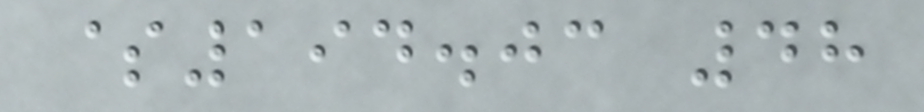$194.03 48
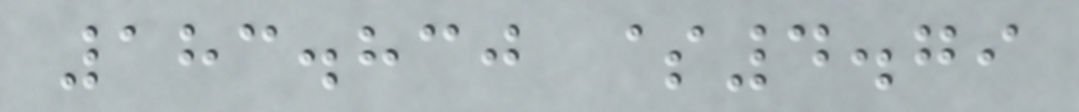183.830 $4.79
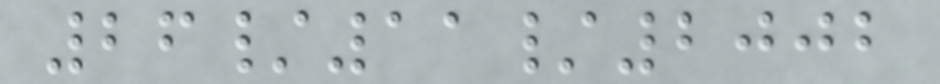26/11/2002
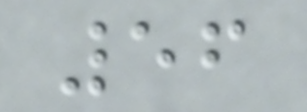56
